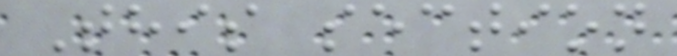This section
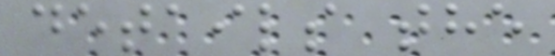details the
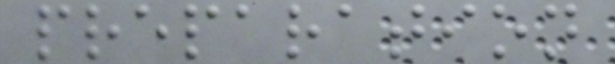preparation
